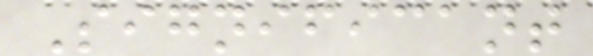Significant
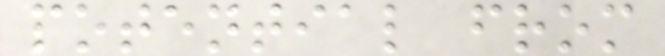potential from
